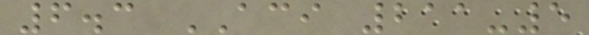6.3 ACI 211-5
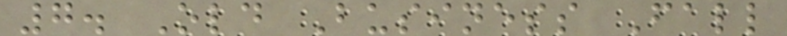7. Old Business Fall
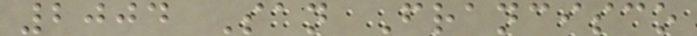2004 San Francisco
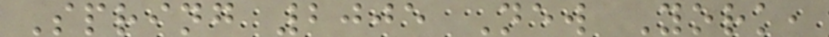Spring 2005 New York,
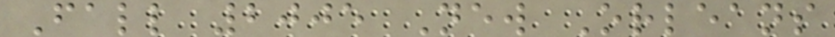Fall 2005 New Orleans
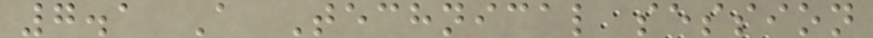7.1 A Technical session
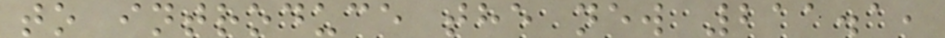to introduce the new 211.1,
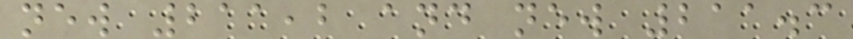new 211,2 and new 211.3
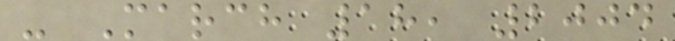- March 18, 2004
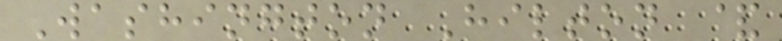Washington Hilton &
